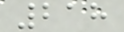218
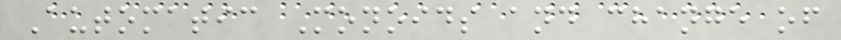Automatic Monoids and change of
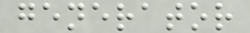generator
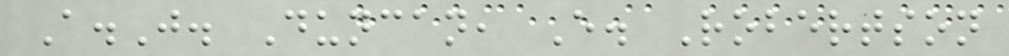A.J. Duncan, E. Robertson
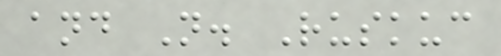and N. Ruskuc
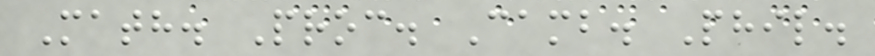Math. Proc. Camb. Phil.
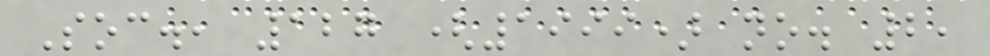Soc., 127 (1999) no. 2,
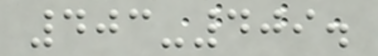403-409.
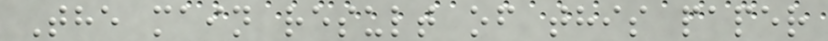The main result of this paper
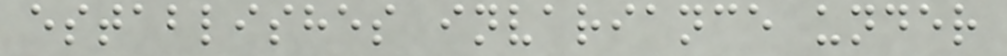establishes invariance under
